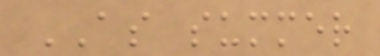AS summer
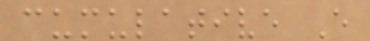cumulative E
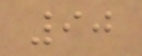90
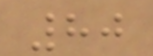80
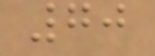70
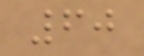60
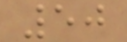50
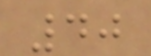40
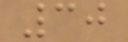30
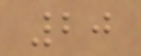20
